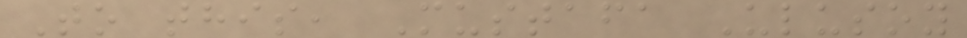To this, Mustafa Ulusoy
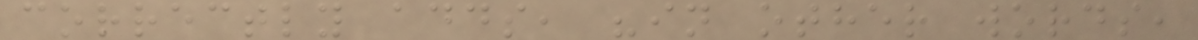correctly adds, "in other words,
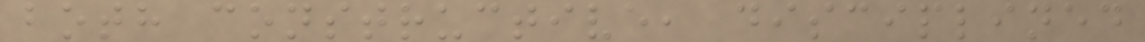both constructive, disciplined
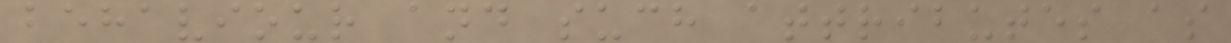behaviour and such attributes as
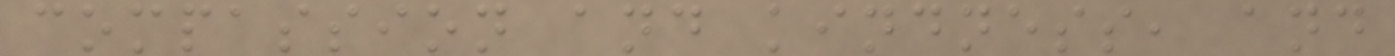compassion and kindness, and
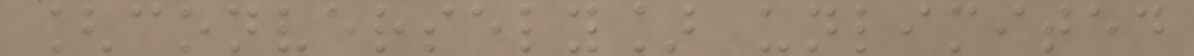[conversely] unlimited
